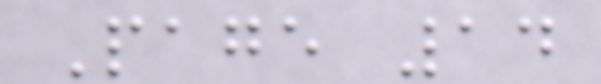Page 14
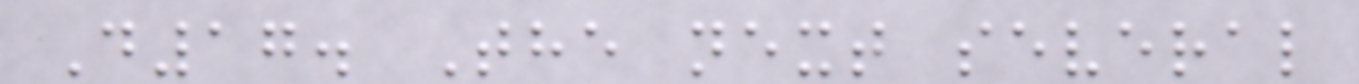D17. The next several
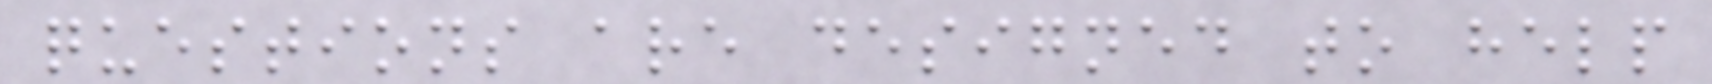questions are designed to help
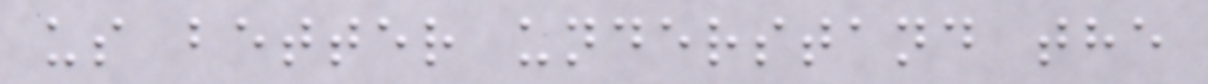us better understand the
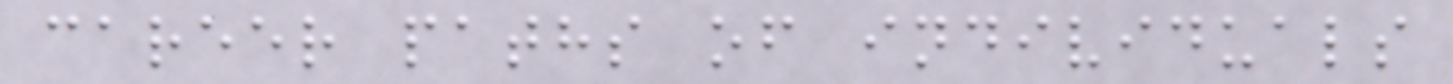career paths of individuals
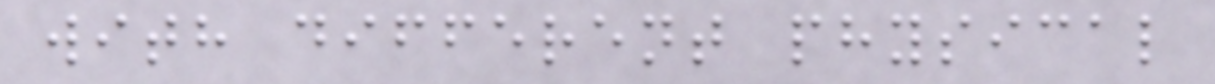with different physical
